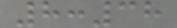8:38
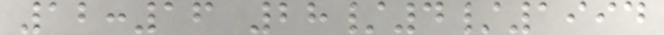12:16 28/4/1994
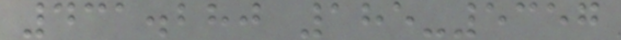431.280 185-5357
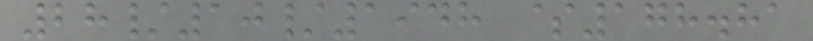28/10/1948 $178.81
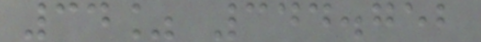34% 344.752
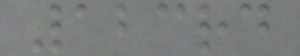123rd
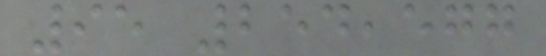95 254,577
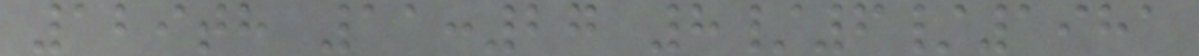129th 11:27 8/6/1981
